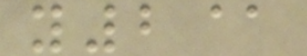y2@
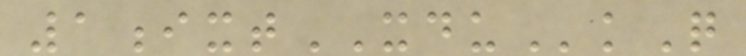1ixtXDUkQ
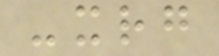-xrg
